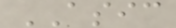ASIC
